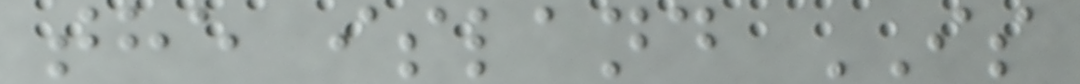the island IS
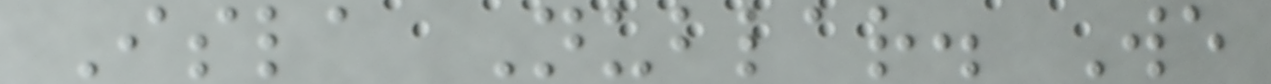Isla Nublar. We
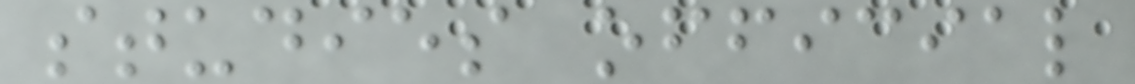studies official
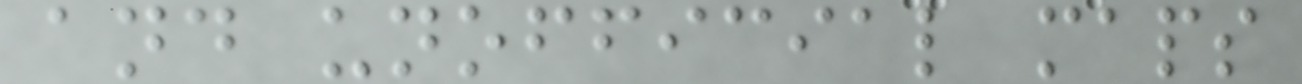and unofficial maps
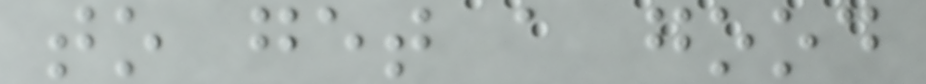to get a good
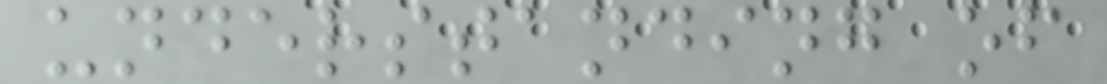understanding of
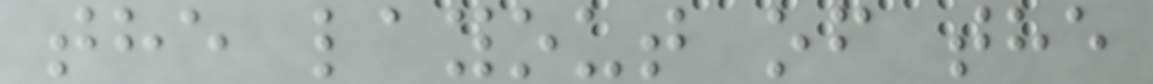the layout of the
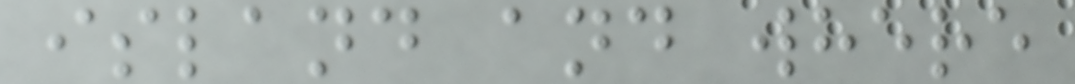island and where
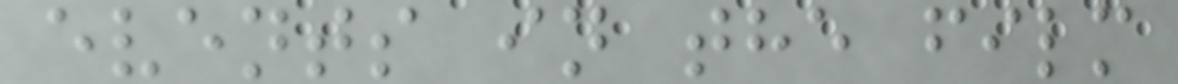events in the film
